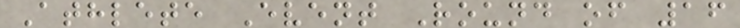Athlete Event Round of 16
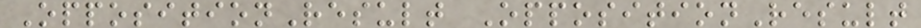OppositionResult OppositionResult
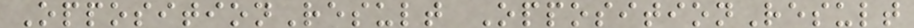OppositionResult OppositionResult
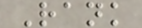Rank
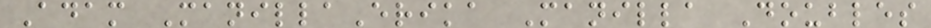Adam ManillaErika Manilla Doubles
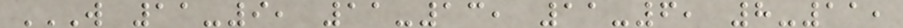W 11-9, 11-13, 11-6, 8-11,
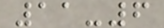11-6
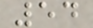54
